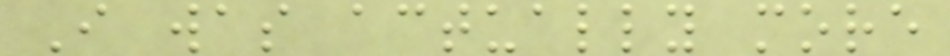I was actually more
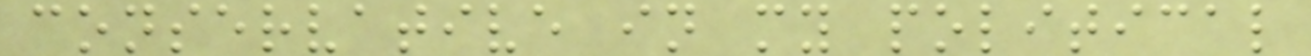conservative in my political
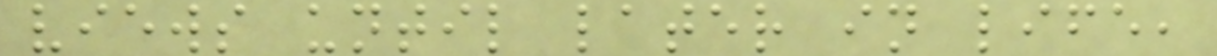views until later in life,
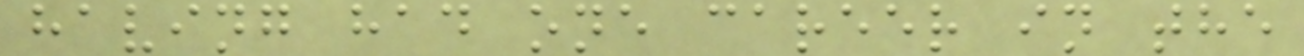having had one career in the
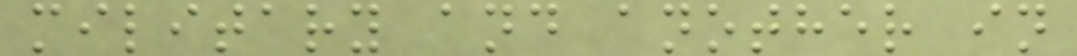military and another in
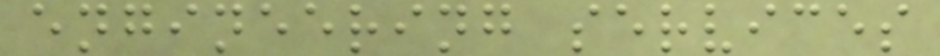engineering services
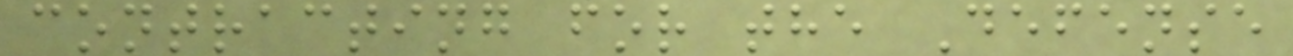contracting for the Defense
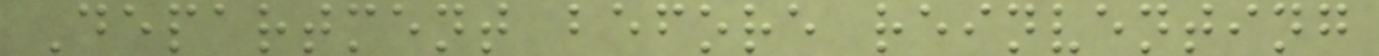Department before reinventing
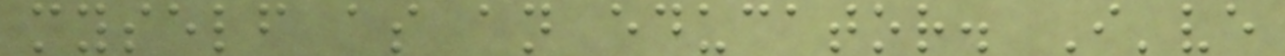myself as an educator. I've
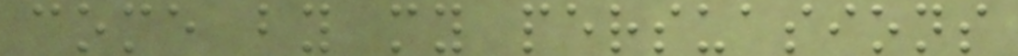come by my persuasions
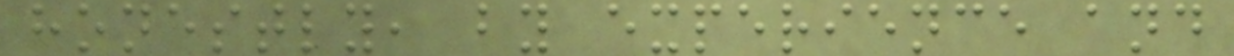honestly, by experience and
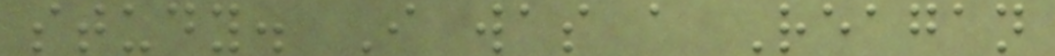study. I was a Reagan
